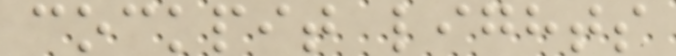cockpit lights
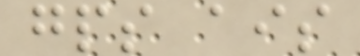gps ais
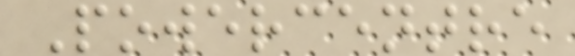Powercentre
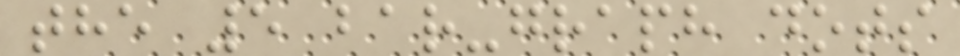the 5 bar-graph dots
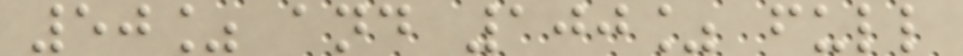50% and 100% full
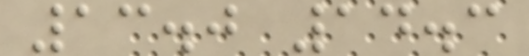13.0 14.3
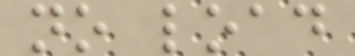no load
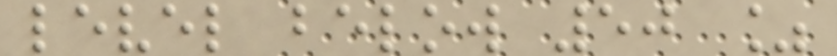level below 50 %
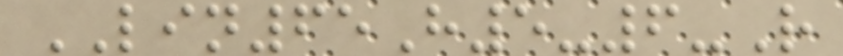LIN65H5-6-R
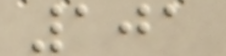101
